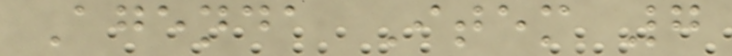Agenda Item 7
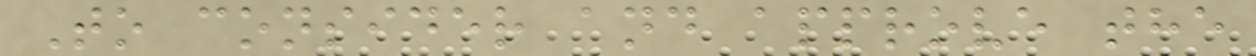To consider and approve the
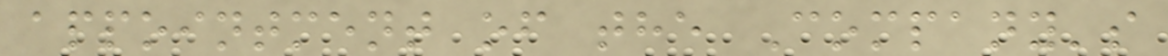appointment of the Company's
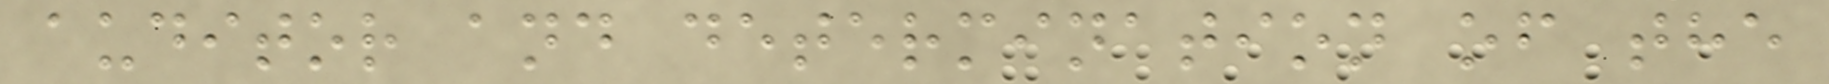auditor and determination of the
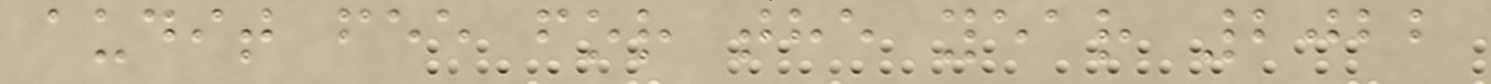audit fee for the year 2022
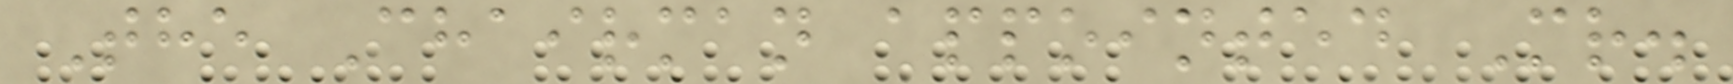The Chairman appointed Mr.
